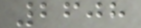2608
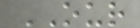OUR
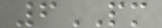6PM
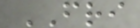FRI
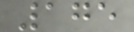175
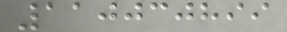110030899
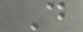D
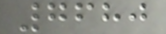7680
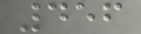456
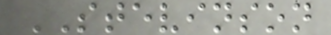STEVINSON
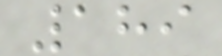189
